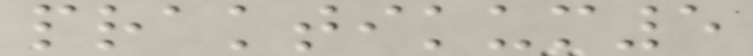praktikum5
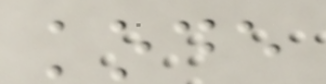kode
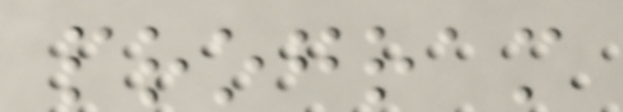program
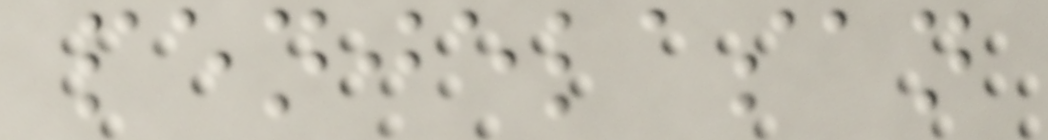penjelasan
